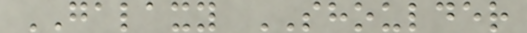GALAXY SHOULDER
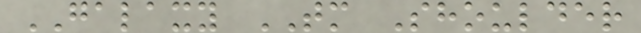GALAXY TM Shoulder
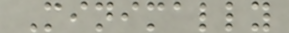Minimally
